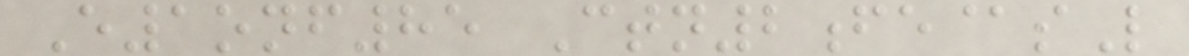E1onf85 Ctn2fe@sL
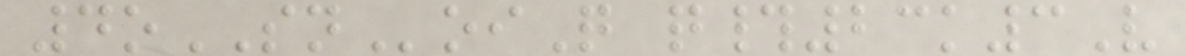4oSNoiQ q#23k3V
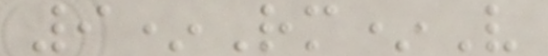9*Rm*V
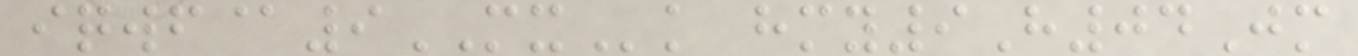iqwf@9MXk hmy9H04Jm
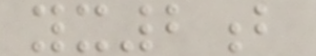yx2b
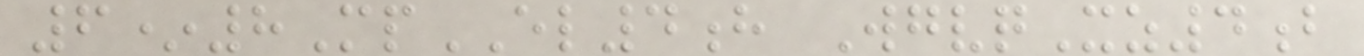6*8MpEL4h WgvqXz4b
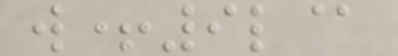w+9l@
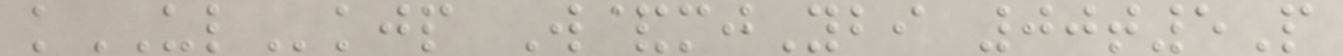kULkjp W&mjYbi 00t5P
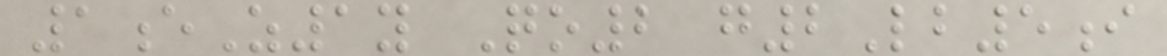1eZ1y Qo2 g2Lb5i
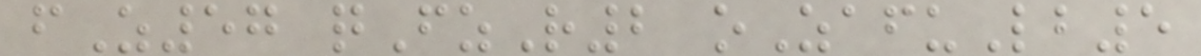fZ57 qFzR2 oZafuLb5
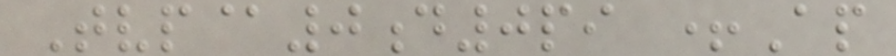Tvp@0d0pi +Ap
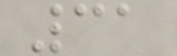31
